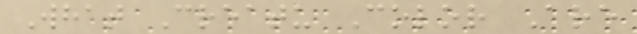What Creatu Color Are
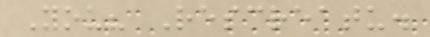You? Rescreatu.
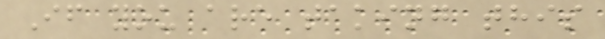If you are taking this
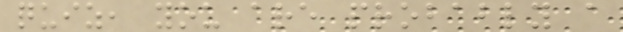quiz, you are probably a
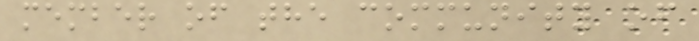member of the community of
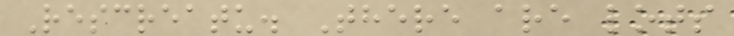Rescreatu. There are lots
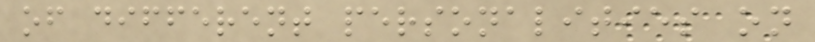of different personalities on
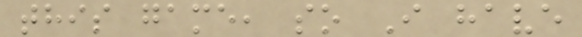this game, so I have
